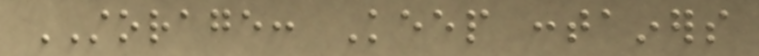STORAGE: Keep containers
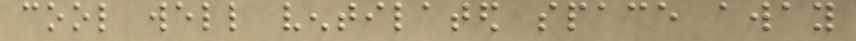cool well ventilated space away
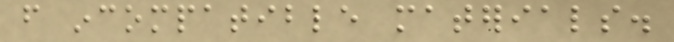from incompatible materials.
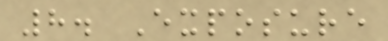8. Exposure
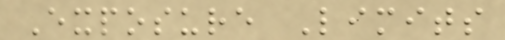Exposure Limits
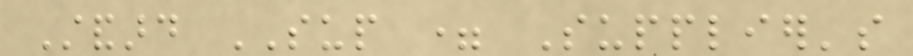Standard SUP = Supplier's
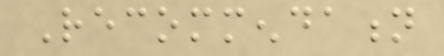Recommendation
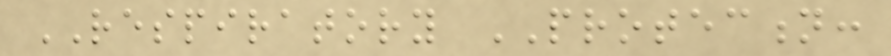RESPIRATORY PROTECTION:
